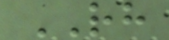RH
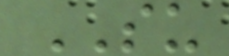SU
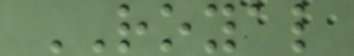ROYAL
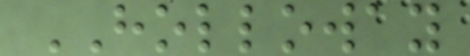HOLLOWAY
